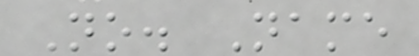No. Name
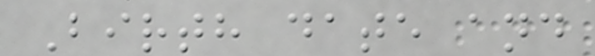Birth date and
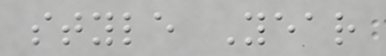style Year
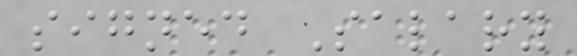signed Salary
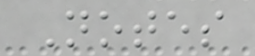Notes
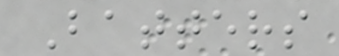Batters
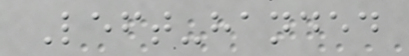Left-handed
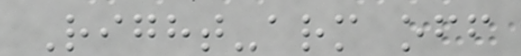Right-arm off
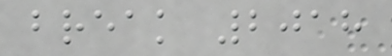break 2018
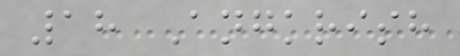18 Angkrish
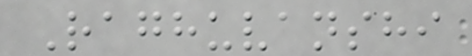Raghuvanshi
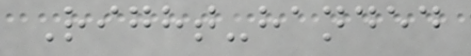Right-handed
